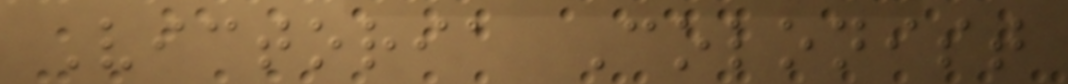Victoria Colonist
